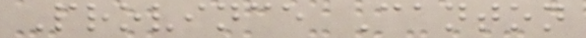Province Canton
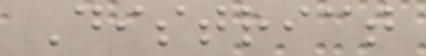District
